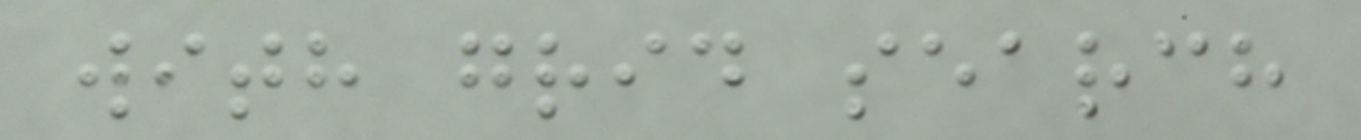with grid search
